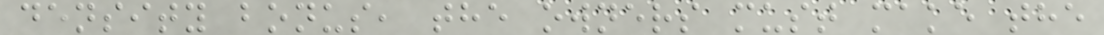density bonus, the owners must make the
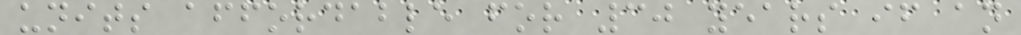units affordable for 30 years if an
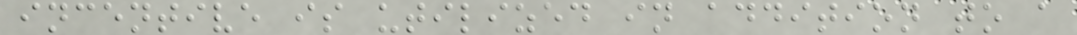incentive is utilized in addition to a
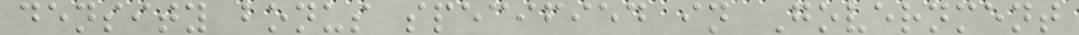density bonus specified in Government
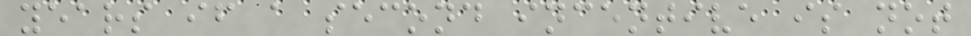years if a second incentive is not
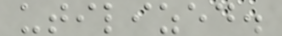utilized.
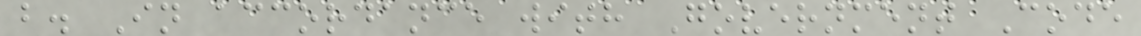b. In accordance with Government Code
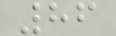86
